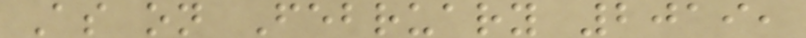As on February 2019,
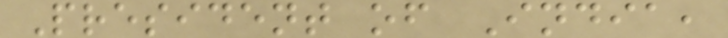President of India,
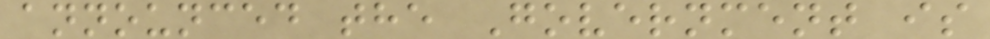announced the Government is
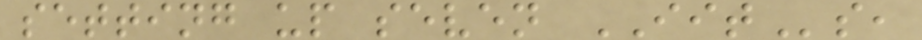setting up seven IITs,
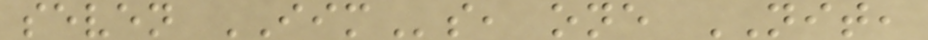seven IIMs, one NIT,
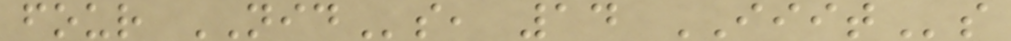four NIDs, 14 IIITs
